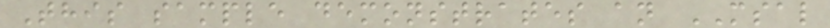This sample demonstrates an MSAL
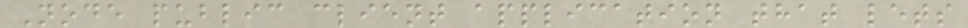Node public client application that lets
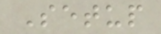Setup
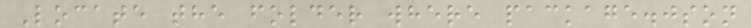Locate the folder where package.json
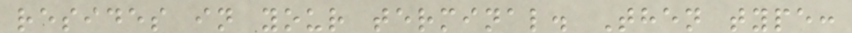resides in your terminal. Then type:
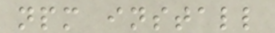npm install
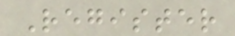Register
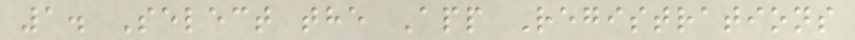1. Select the App Registrations
